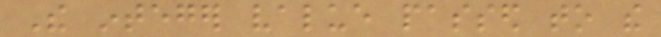The integer value passed to the
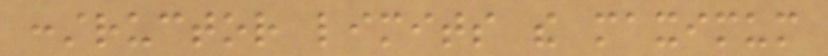constructor limits the maximum
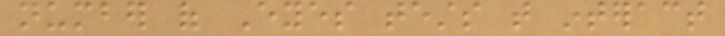number of Eyes tests that interact
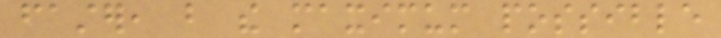faster, but the maximum possible
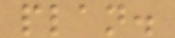plan.
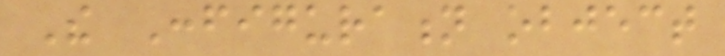The Configuration object
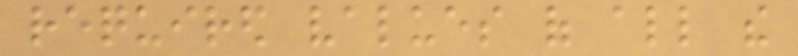required values of all the
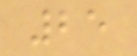25
